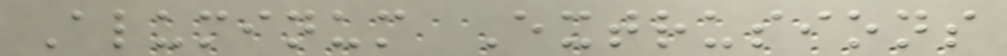Aluminum Extrusions
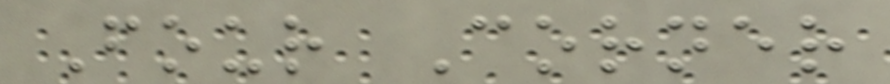Four Corner
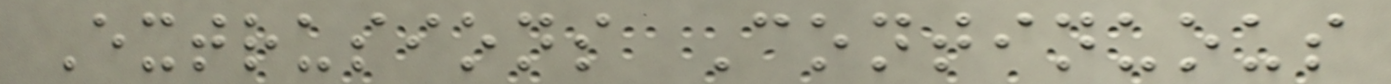Extrusions Continuous
